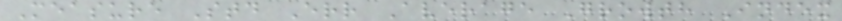Measure Std Err Average Growth Index
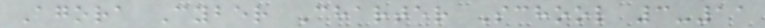Agora Cyber Charter School 3-11
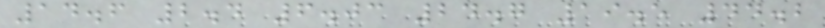14.6 2.4 6.03 24.7 19.5 44.2
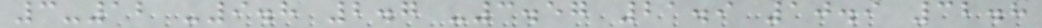3-12 -9.8 2.7 -3.57 21.9 10.9 32.8
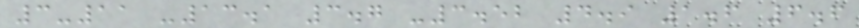3-11 -13.1 3.7 -3.52 4.9 1.6 6.6
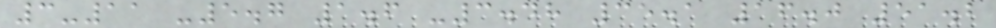3-11 -5.7 1.6 -3.48 35.1 16.0 51.2
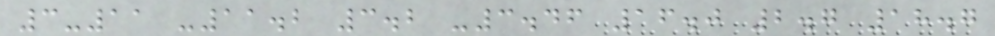3-11 -11.2 3.2 -3.46 16.0 2.7 18.7
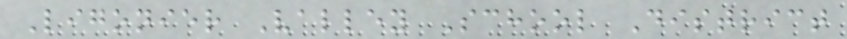Ligonier Valley School District
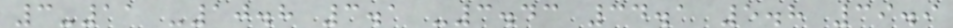3-11 -10.8 3.1 -3.43 34.1 5.8 39.9
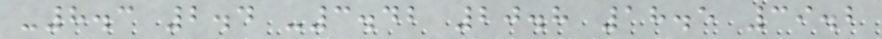-8.3 2.4 -3.42 20.8 18.5 39.2
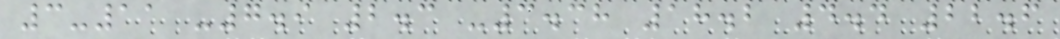3-11 -7.9 2.3 -3.38 18.2 4.4 22.6
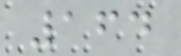164
